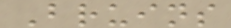Bruins
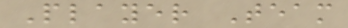Player Team
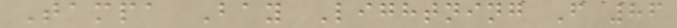Tampa Bay Lightning F 86
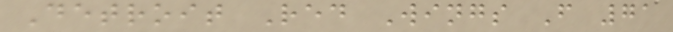Detroit Red Wings F 71
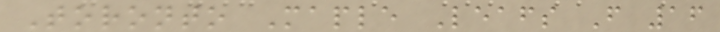Toronto Maple Leafs F 16
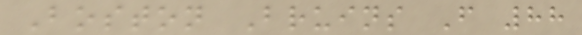Boston Bruins F 88
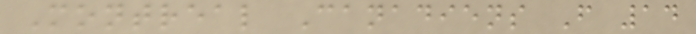Montreal Canadiens F 14
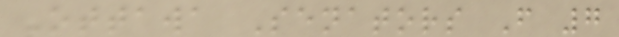Ottawa Senators F 7
